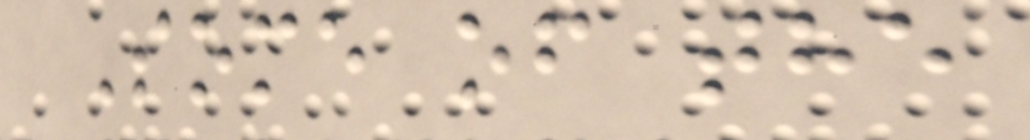Some of the
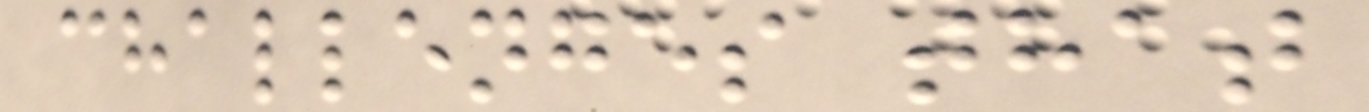challenges that
